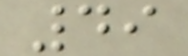49
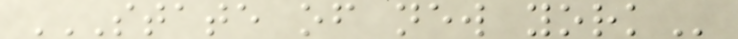STATE OF NEW YORK
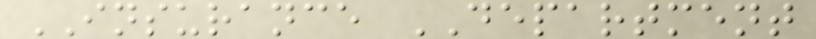INSURANCE DEPARTMENT
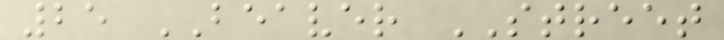25 BEAVER STREET
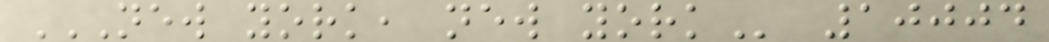NEW YORK, NEW YORK 10004
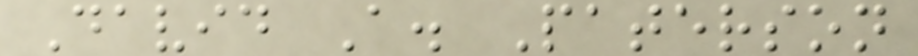David A. Paterson
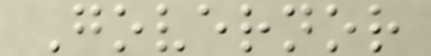Governor
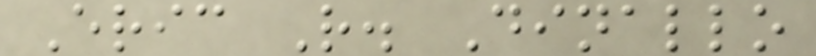Eric R. Dinallo
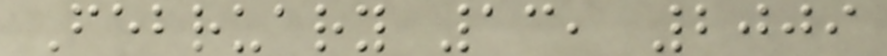February 13, 2009
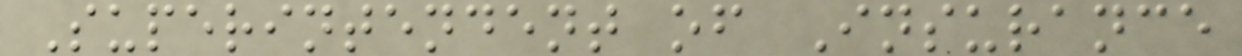Superintendent of Insurance
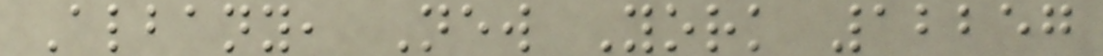Albany, New York 12257
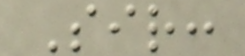Sir:
